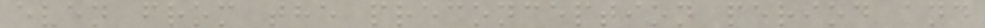even from the preconception period and
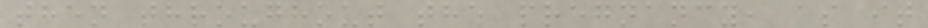then throughout the pregnancy, as it
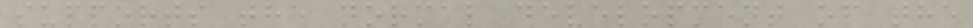supports the normal development of the
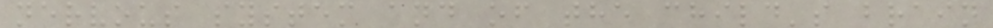nervous system and of the child's brain
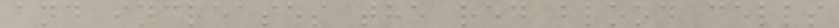and increases the red blood cells
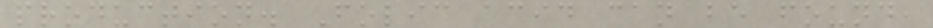production. Folic acid can be found,
